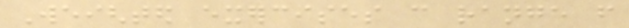Weighted exercises can range from
